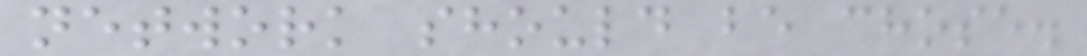network should be chose.
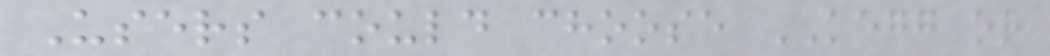Users could choose KEGG or
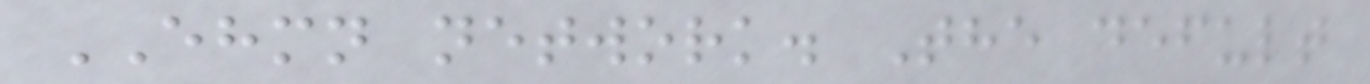EHMN network. The defult
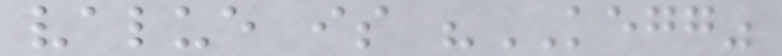value is "KEGG"
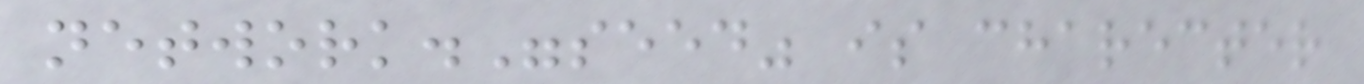network."seed" is charecter
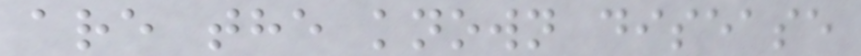are the known disease
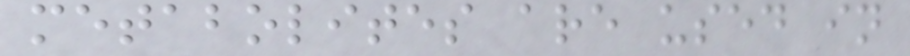metabolites are used in
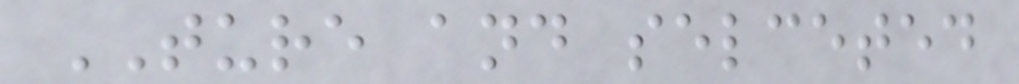TURE and selceted
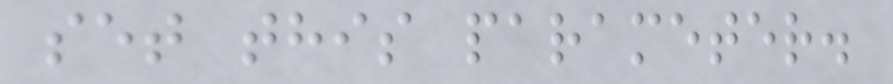set this parameter.
